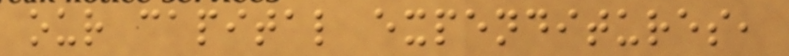our capital expenditures,
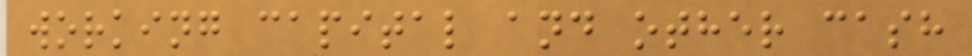working capital and other cash
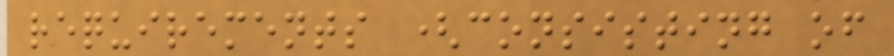requirements (consisting of
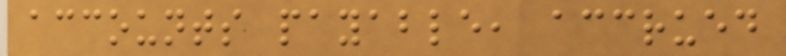accounts payable, accrued
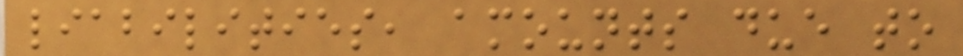liabilities, amounts due to
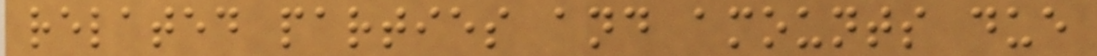related parties and amounts due
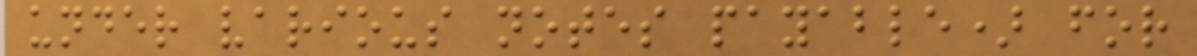under various notes payable) for
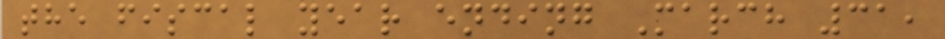the fiscal year ending March 31,
